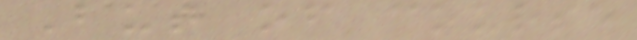But of course
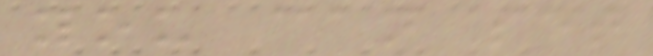you can set
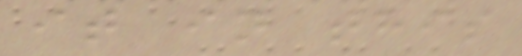it in this
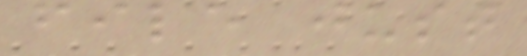file just
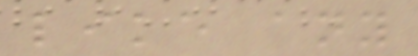like any
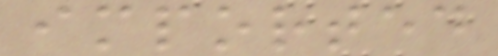imported
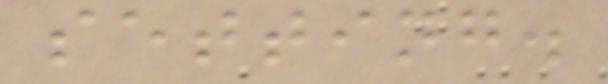setting.
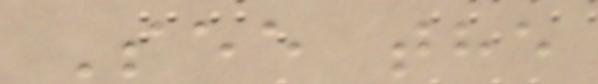See the
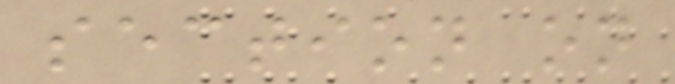section on
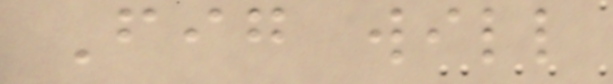Fig will
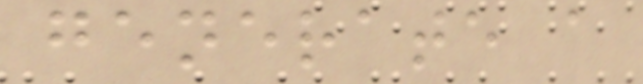generate a
